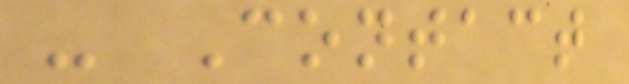- Contact
